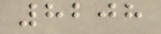8208
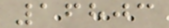16803
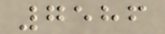7586
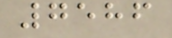7586
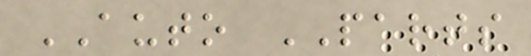AUTO PARTS
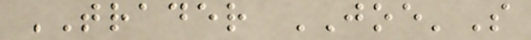TRADER JOE'S
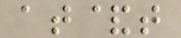at&t
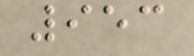953
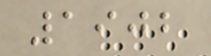1902
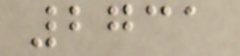2731
